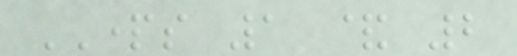PARTS 1 & 2
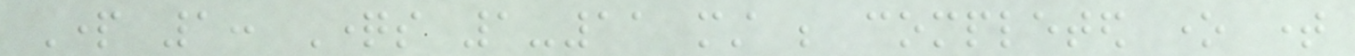Part 1: Questions 1-11 must be completed one time
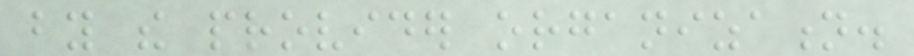by the provider organization.
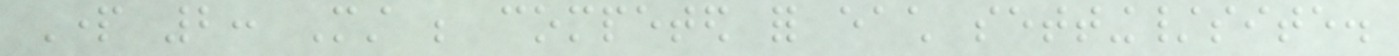Part 2: Must be competed for each setting/site.
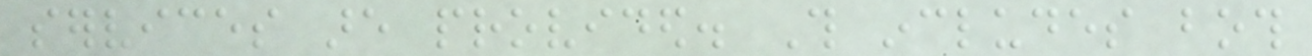services are provided. This includes both
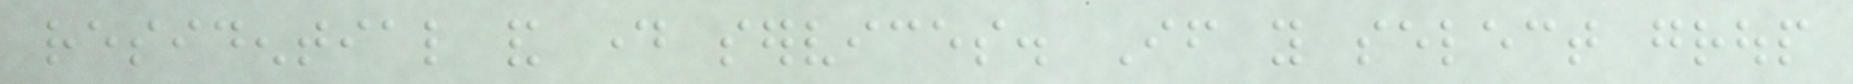residential and day services. If you select group
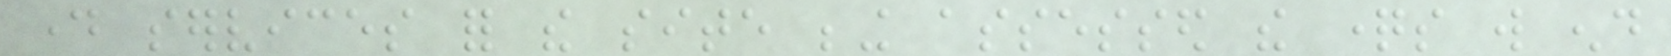day services for the site being assessed the questions will end
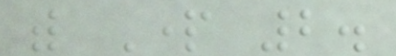with Part 2.
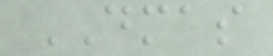DMAS
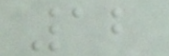12
